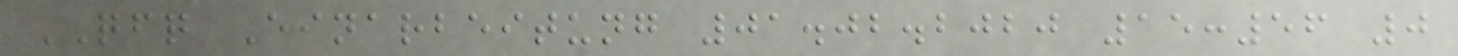QFQ Einarbeitung 01.02.2020 15:56 0
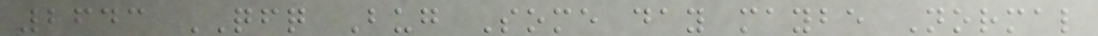2643 QFQ Bug Some day maybe Normal
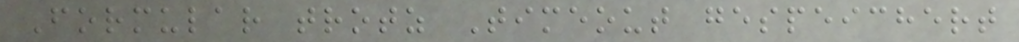Formular trotz Timeout gespeichert
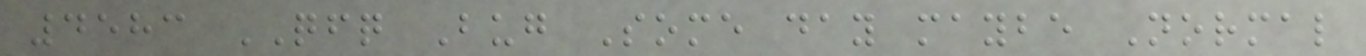4583 QFQ Bug Some day maybe Normal
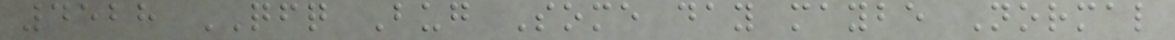4528 QFQ Bug Some day maybe Normal
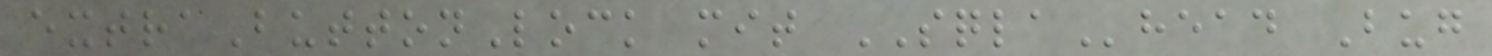extraButtonLock mit SQLAhead Bug
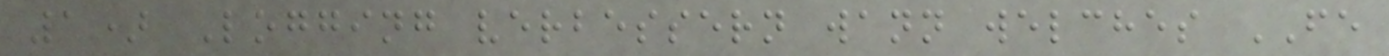1) Logging verbessern wann welches FE
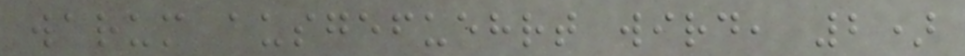warum ausgefuehrt wird, 2)
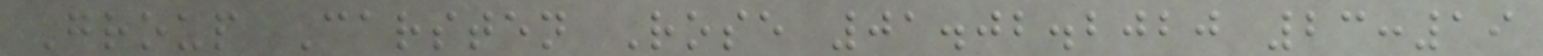Group Carsten Rose 01.02.2020 23:19
